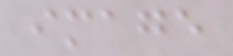image
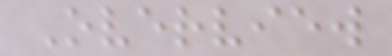Overview
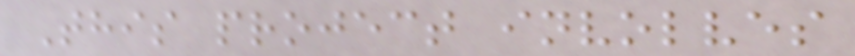This project involves
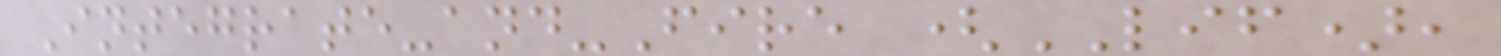Integrate-and-Fire (LIF),
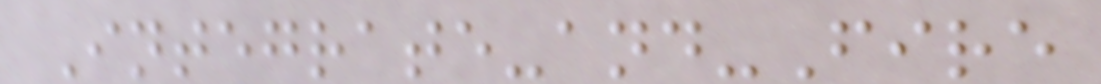Integrate-and-Fire
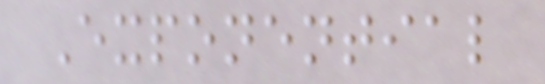Exponential
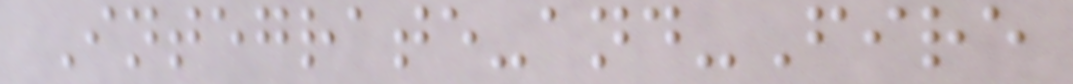Integrate-and-Fire
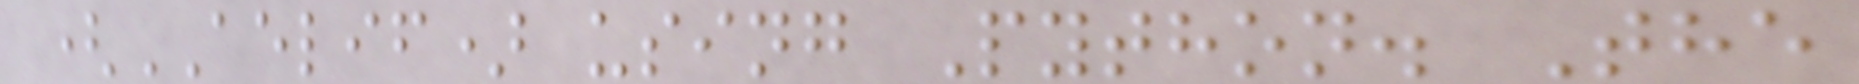(AELIF) using Python. The
